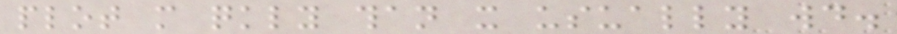plot more quickly than it usually would.
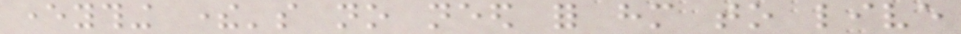everything there's no need for him to live
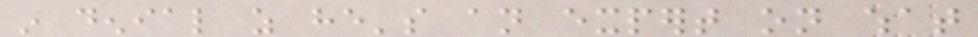in denial as he's an expert on what
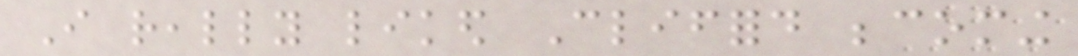I really liked Clifford becoming
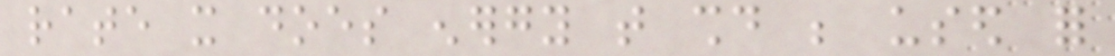rate it does energy that should be used for
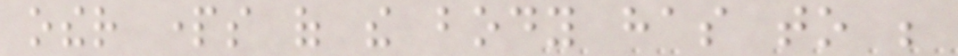other parts of the body has to be
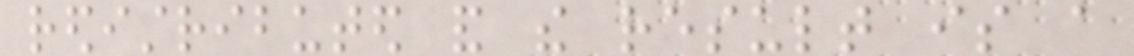redistributed and the result is a
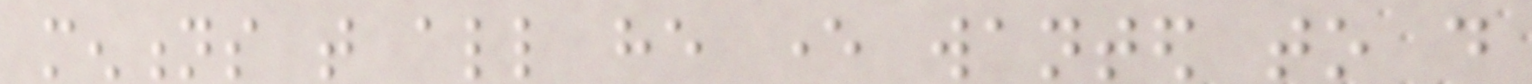mentions that all he ever wanted to do
